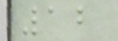12
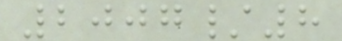2007/8
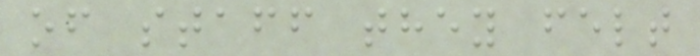of staff they felt
